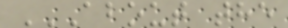ABOUT THE
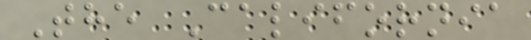The California
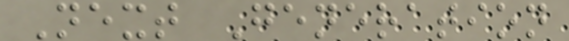Next Generation
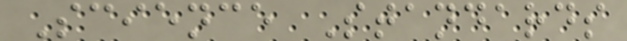Science Standards
